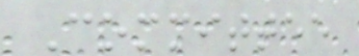Committee
